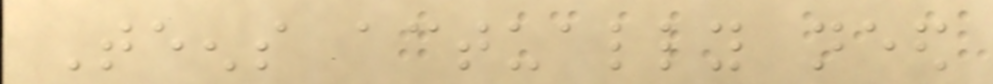Teens actually need
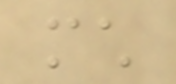much
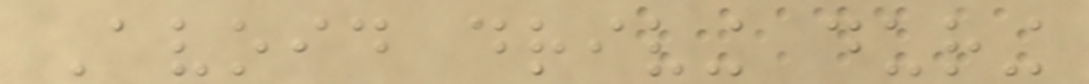Avoid driving during
